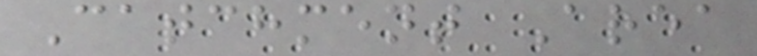Catchment Area
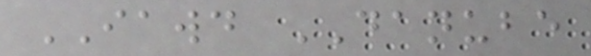IAWD DANUBE
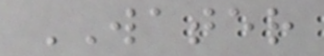WATER
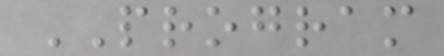PROGRAM
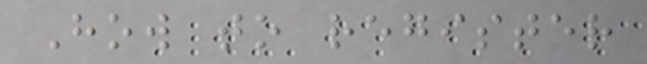How to register
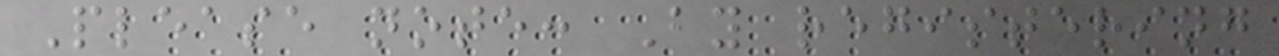Please note: By registering
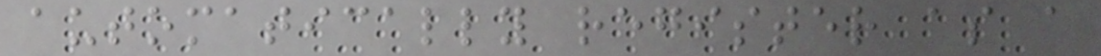automatically register as a
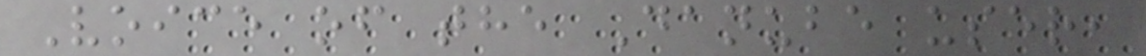Voice of the Danube user,
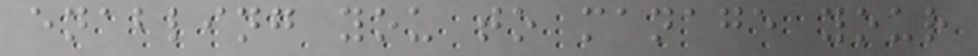enabling you to manage your
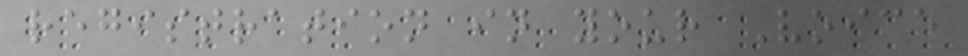registration in your Voice
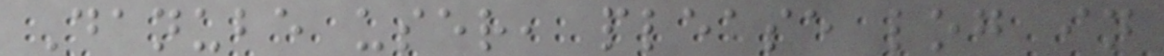Danube user, please log in
